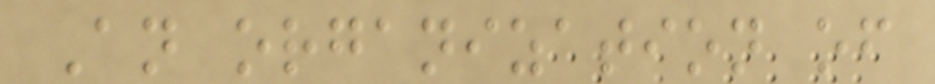An organization of
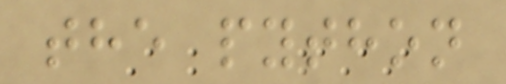the python
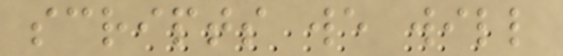scripts we will
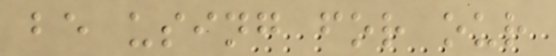be using for our
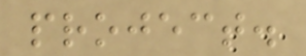project.
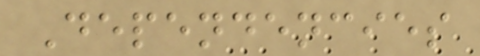Dependencies
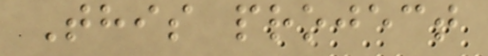This project
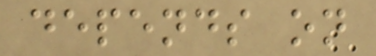depends on
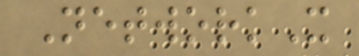NetworkX
